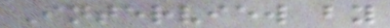Interview by
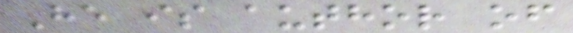He is author of
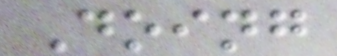Doing
